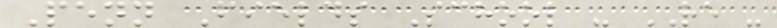Penn Fields School - RE -
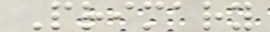Primary
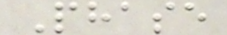Phase
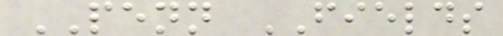PENN FIELDS
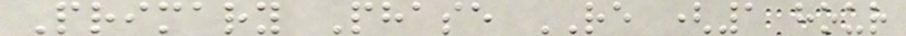Primary Phase RE (1 hour
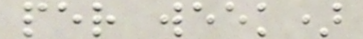per week)
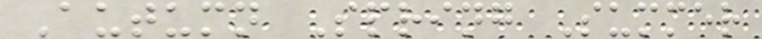Autumn Spring Summer
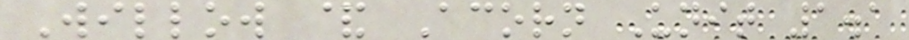Willow & Acorn Unit 1.1
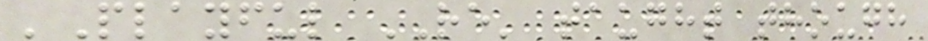'Playful RE' taught though
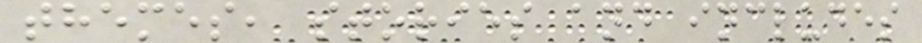themes, stories and includes
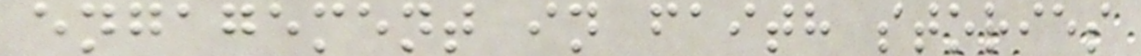engagement in faith stories
